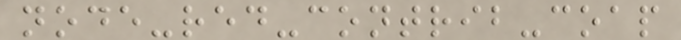node-red-contrib-coap
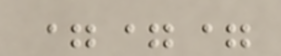===
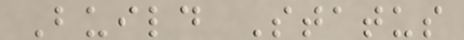Build Status
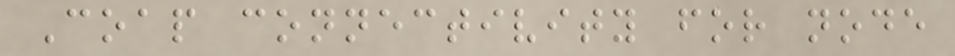Coap connectivity for node
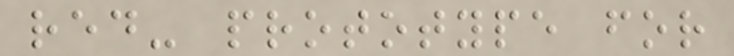red- prototype for
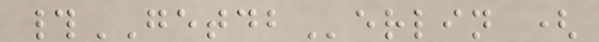#GETDBerlin (
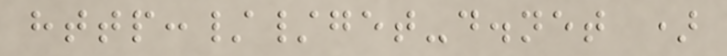http://get-d.net )
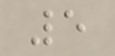5
